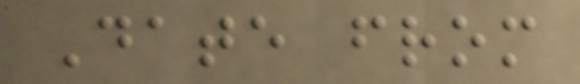Date from
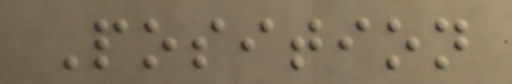Position
